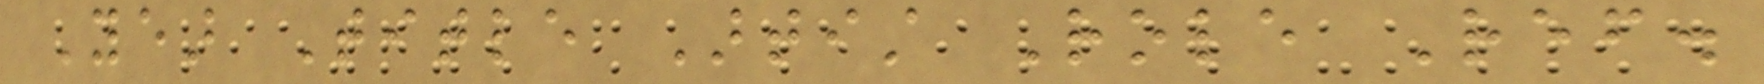Year Title Artist Role Ref.
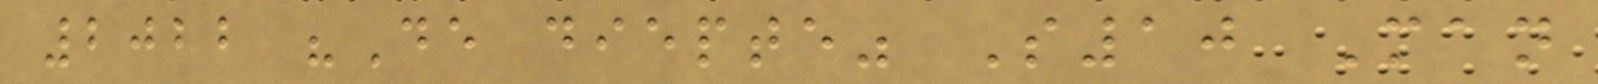2022 "De diepte" S10 Man
